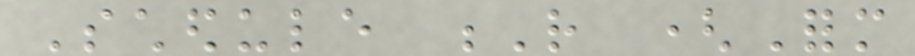Schedule R (Form
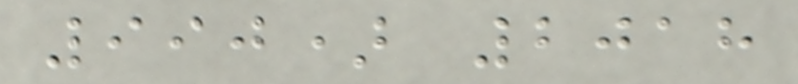990) 2018
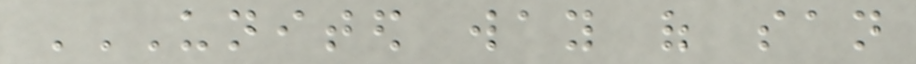UNITED WAY OF SAN
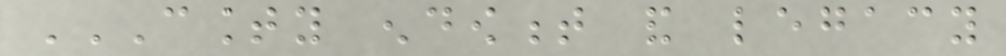COUNTY ENDOWMENT AND LEGACY
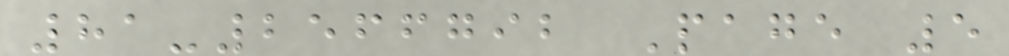81-2566792 Page 5
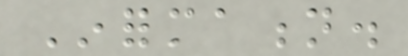Information.
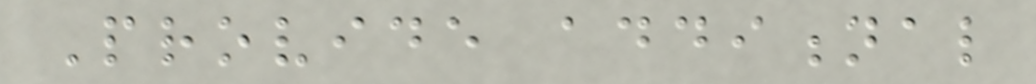Provide additional
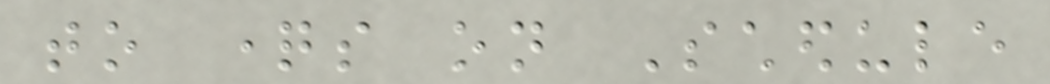to questions on Schedule
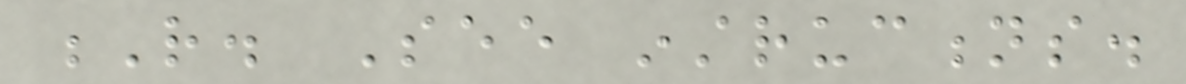R. See instructions.
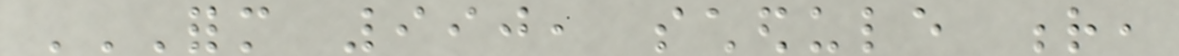FORM 990, SCHEDULE R,
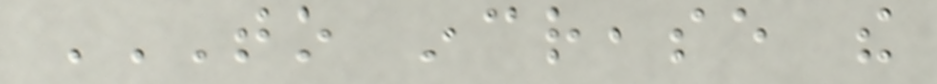TO INCREASE THE
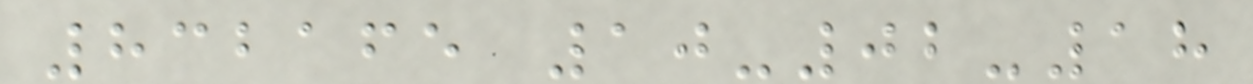832165 10-02-18
